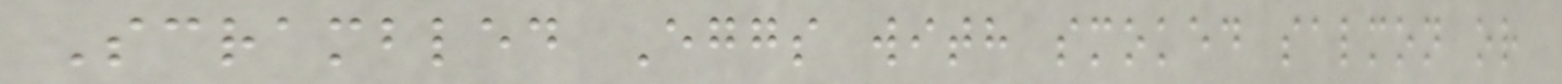Scrambled Eggs with smoked salmon or
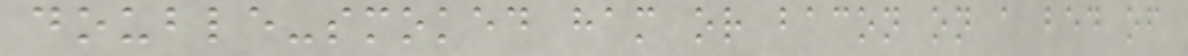double-smoked ham or bacon on a bed of
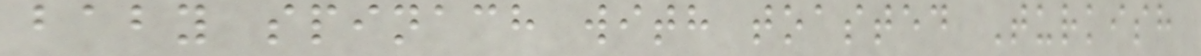baby spinach with toasted Turkish
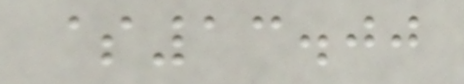$13.00
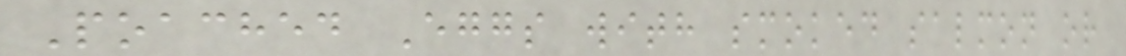Poached Eggs with smoked salmon or
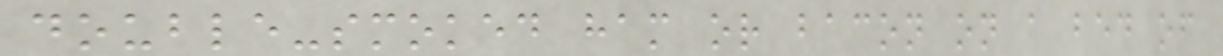double-smoked ham or bacon on a bed of
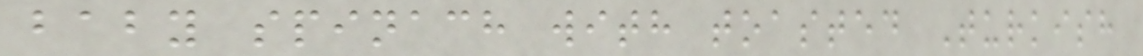baby spinach with toasted Turkish
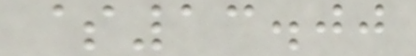$13.00
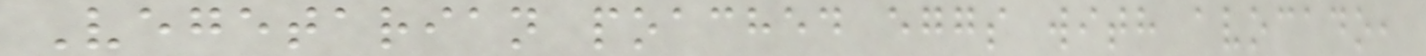Vegetarian poached eggs with avocado,
